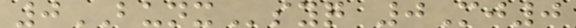0BUNXsyq 0Mj0
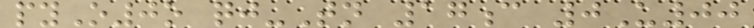pyO0o qj-Tn 17c 0U00
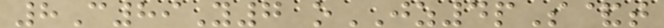8C89Y7 oJZ4pS&t
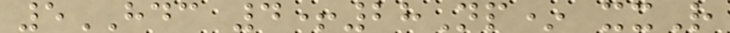5HDC 4+28Np* xxR
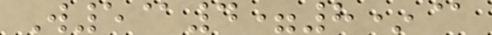W5@4=8*@
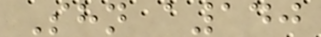Shn a140
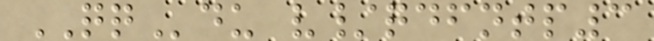QQdu v/qdfntp3
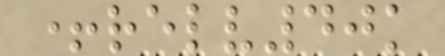+relv40k
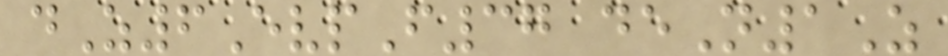dZ6EvpF37 deN1Z
